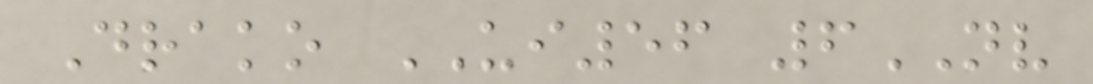Drako UI56 6NV
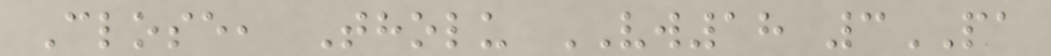Close, Tholu VW18 3PA
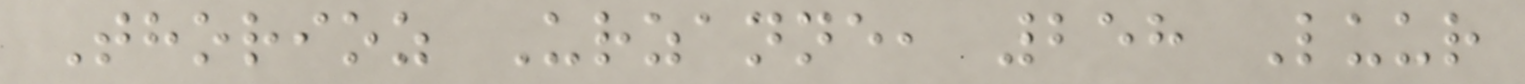Thorioz Urzanne, 258 Luur
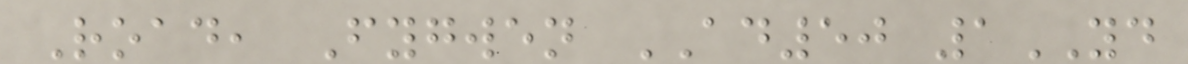Road, Fygwen AD50 1YD
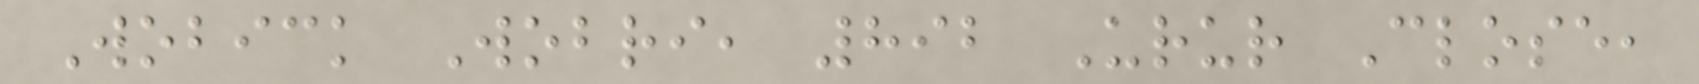Wobick Wobri, 892 Urur Close,
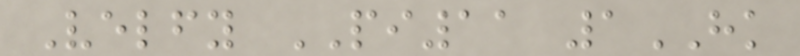Velfy PI11 1HK
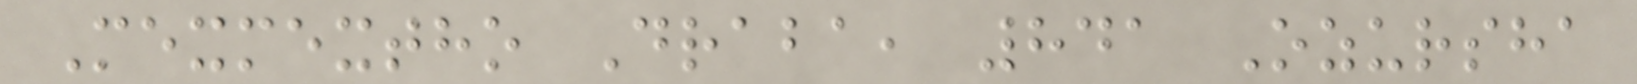Mexmextho Draba, 841 Ozursha
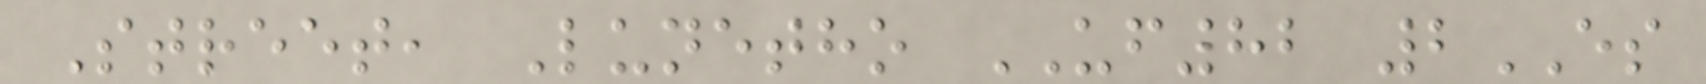Street, Lunetho UF82 2ES
